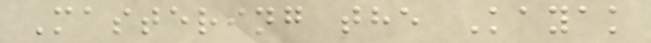Mastering the Kayak
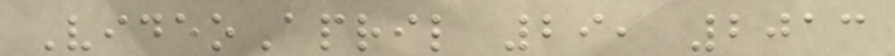VideoApril 29, 2013
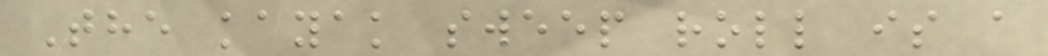The kayak sweep roll is a
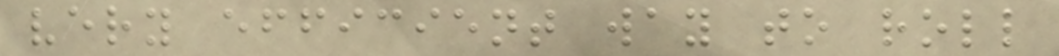very efficient way to roll
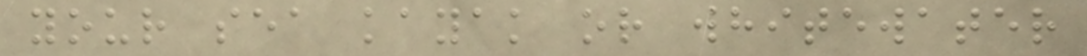your sea kayak or whitewater
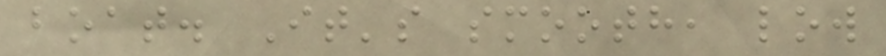boat. It's smooth, low
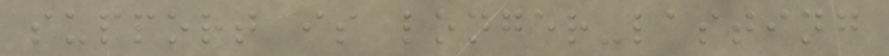support is longer-lasting
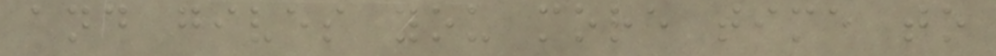and gives you more time to
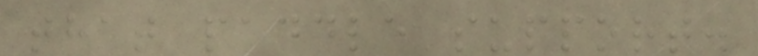that paddle support.
